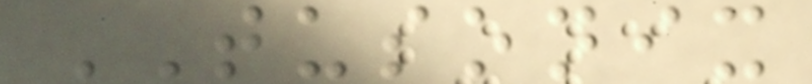TUSONIX
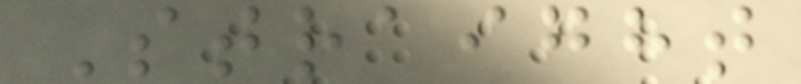Straight
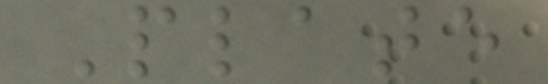Plate
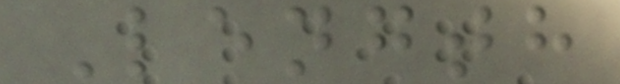Length
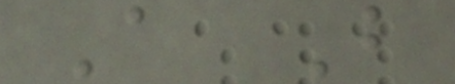A B
